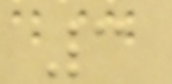3
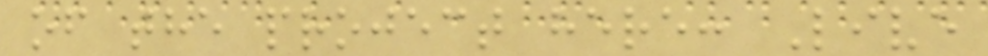of the project here: Live
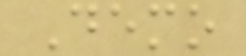Demo
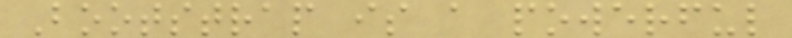Bootstrap is a powerful
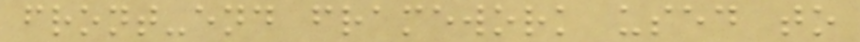front-end framework used to
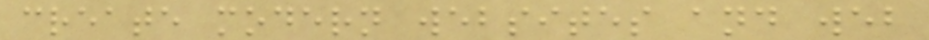create modern websites and web
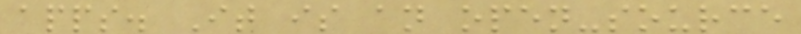apps. It is an open-source
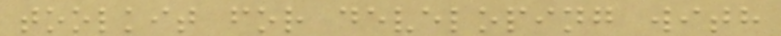toolkit for developing with
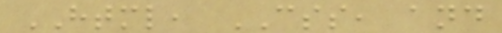HTML, CSS, and
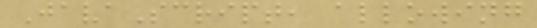JavaScript, allowing
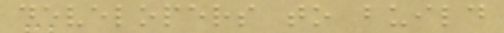developers to build
